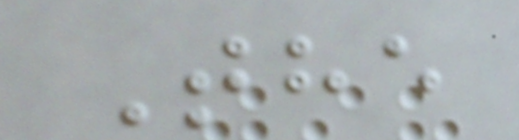The
